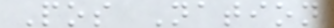Pos Nation
